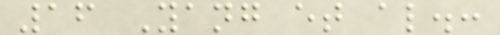16 Yang et al.:
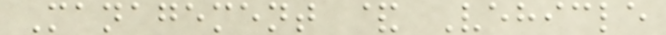Management & Vehicle
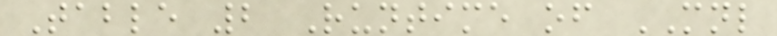Table 2 Runtime of MNL
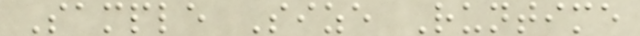Sample Size Runtime
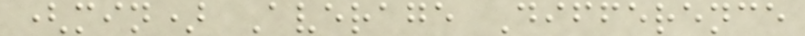(min) Average Difference
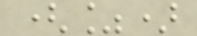(%)
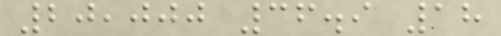20,000 36.9 18
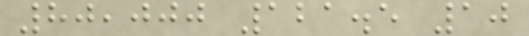80,000 121.5 10
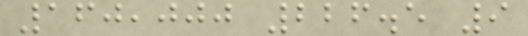160,000 226.5 9
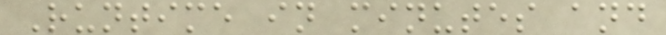Runtime in minutes and
